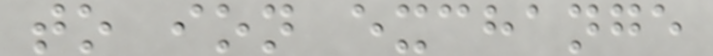to ion exchange
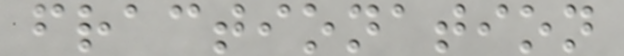fractionation
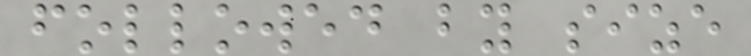followed by size
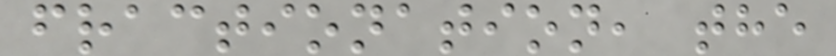fractionation, the
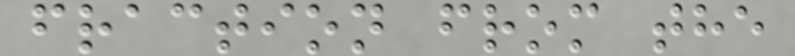fraction from the
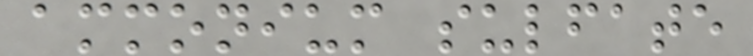ammonium sulfate
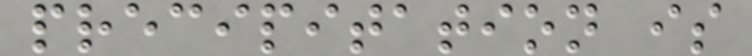precipitation is
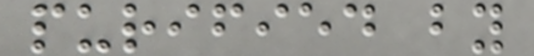purified by
